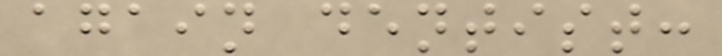again dentist:
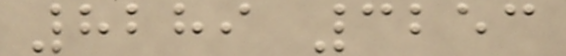8289 3253
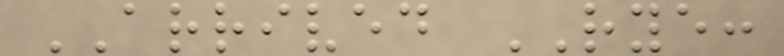ARRIVED RYE:
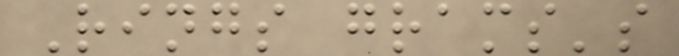Rings grams's
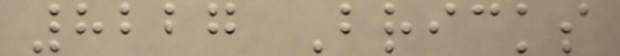8227 Bricks
